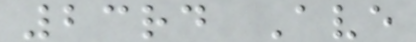23rd Ave
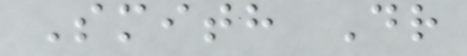Smith Dr
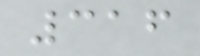316
